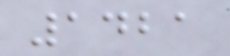1421
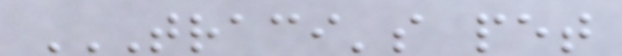TRACI'S PET
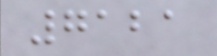7121
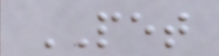PET
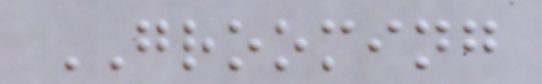GROOMING
